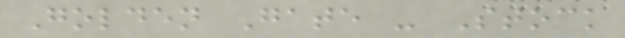Golden Gate - Stock
